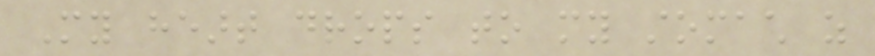My heart drops to my stomach as
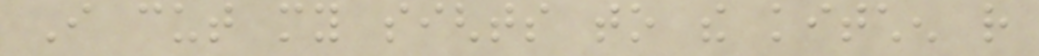I cut my sights to the kitchen rather
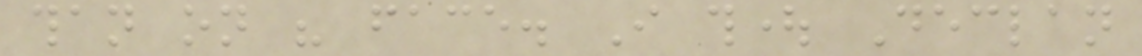than on his face. I thought Declan
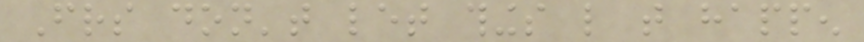Friends don't let things like that happen
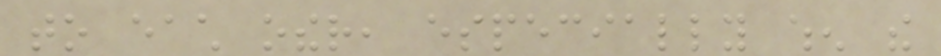to each other, especially when the
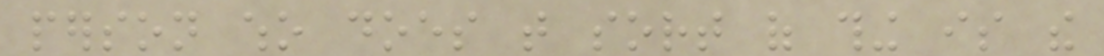person who does that sort of thing is the
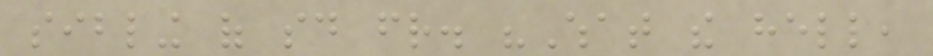sibling of said friend. "What the hell,
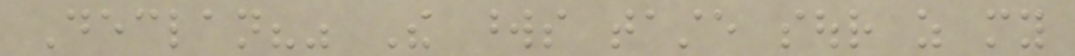Declan?" The words taste sour as my
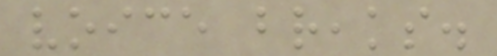voice breaks.
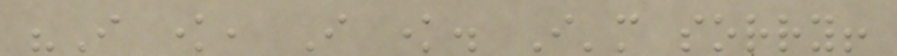"I know, I know. I'm sorry!
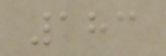183
